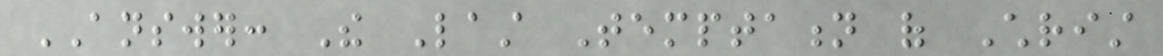ANSWER: The Last Temptation of Christ
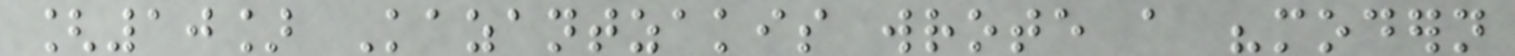[10] Kazantzakis wrote a "modern
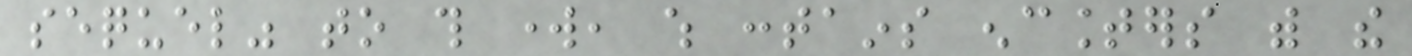sequel" to this work, which contains encounters with the
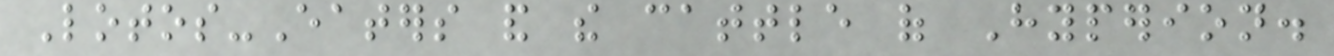Lotos-Eaters and the cattle of Hyperion.
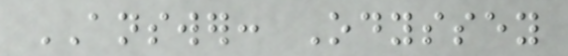ANSWER: Odyssey
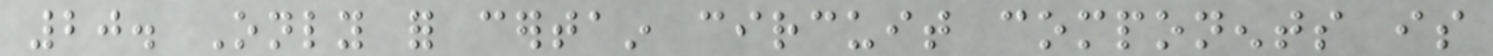20. Only for certain circuit components is
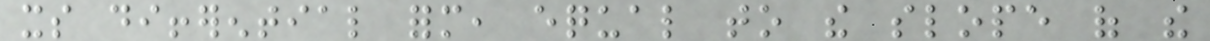its differential form, equal to the slope of the
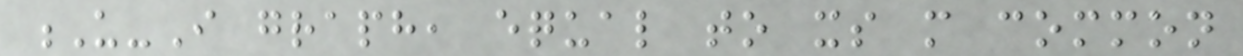U-I graph, equal to its more common
